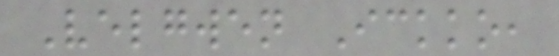Velgwen Ickko,
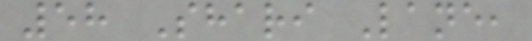58 Shari Lane,
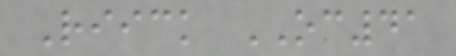Riick OC41
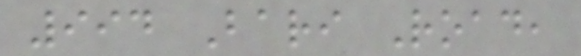994 Bari Road,
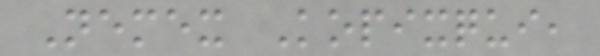Nemex Kopixqui,
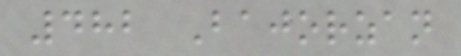482 Bajorzan
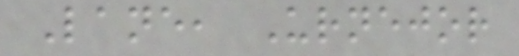Lane, Urnejor
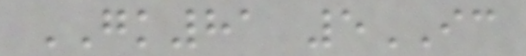GK81 5IC
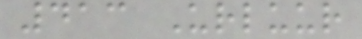413 Urluur
